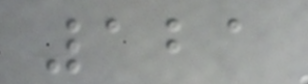121
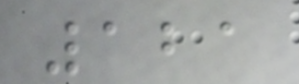121
